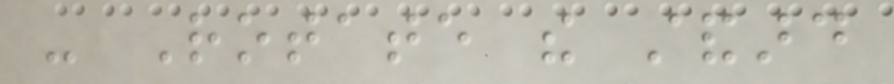- Rotate the standard
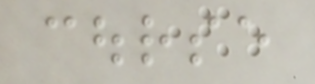course
